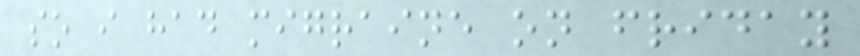so i had migraine on friday
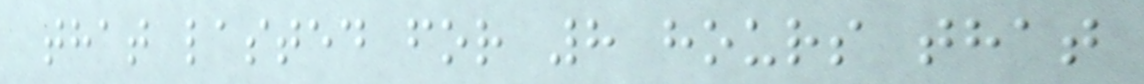that lasted for 8 hours that
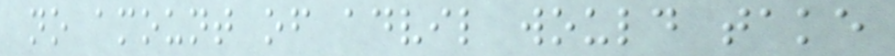no amount of advil would take
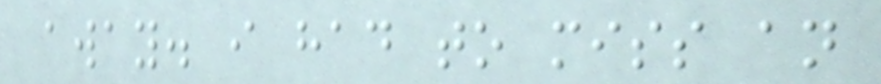away. i had to miss an
